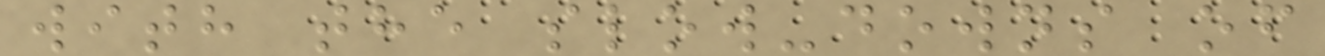with the slow-downs of
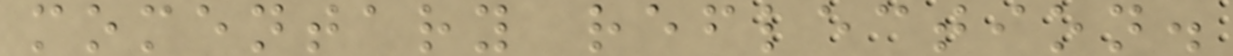momentary reflection.
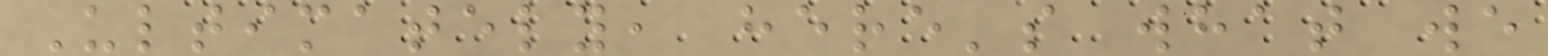Ultimately, here's what we
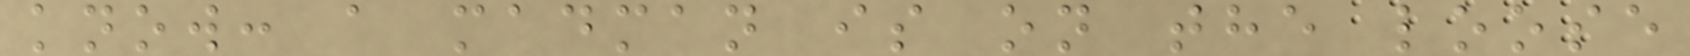know: a madman is on the loose
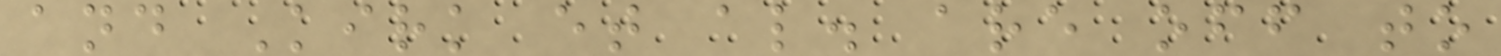and Kirk et al. are off to
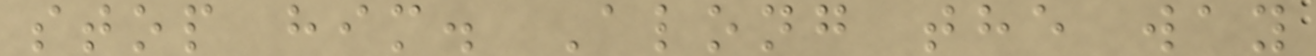stop him. Along the way
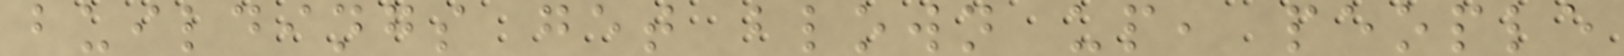buildings get blown up, people
